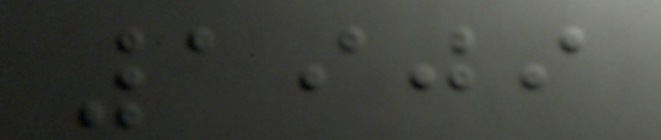1909
